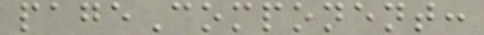pageComponent:
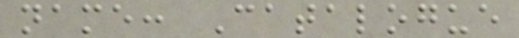name: Catalogue
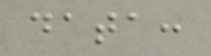data:
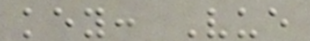key: Vue
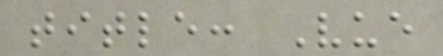title: Vue
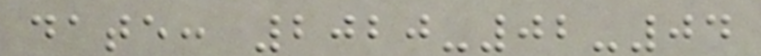date: 2020-02-04
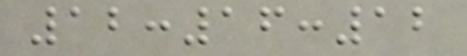12:16:12
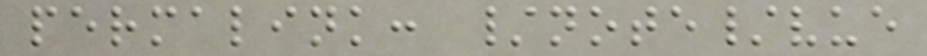permalink: /note/vue
